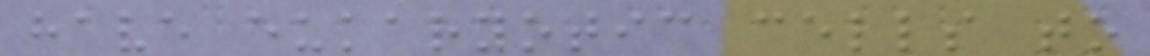have eukaryotic cells to
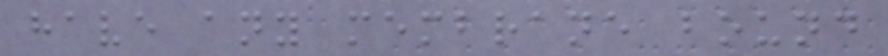have any membrane bound
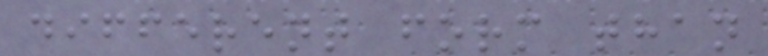different form than
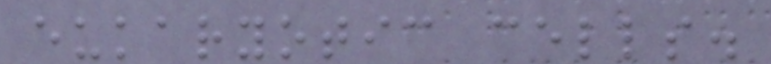eukaryotic cells.
